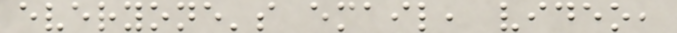everyone's email, video,
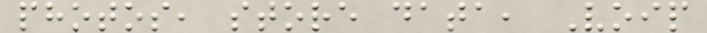photos, store data, Voip
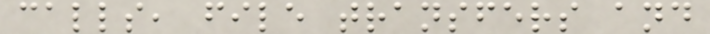calls, file transfers and
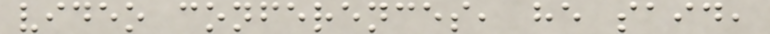video conferences, he said,
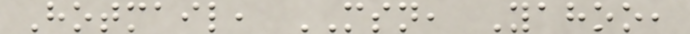Hotmail, MSN, Yahoo,
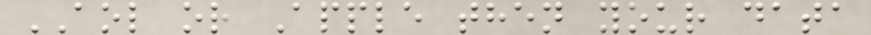AOL or Apple then your data
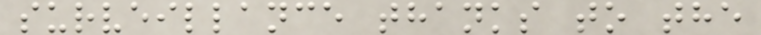surveillance thanks to the
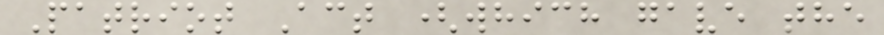Patriot Act (which gave the
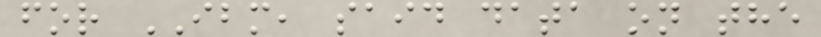for IBM, said data on the
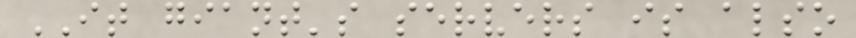IT giant's servers is also
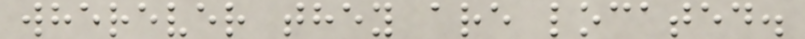wherever they are located.
